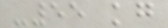-55 kg
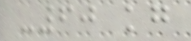-60 kg
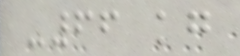-66 kg
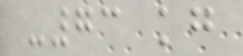-73 kg
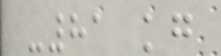-81 kg
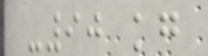-90 kg
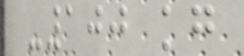-100 kg
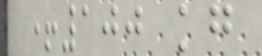+100 kg
